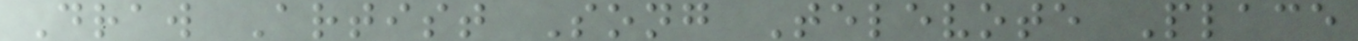Draw Artist Song Televote Place
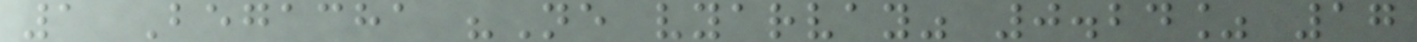1 Begacha "Ne vyarvay" 0.24% 17
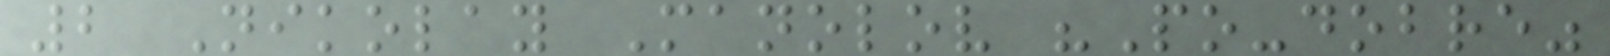2 Nikolay Manolov "Po-dobre"
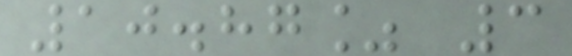10.87% 3
